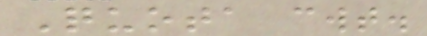Quota cwt.
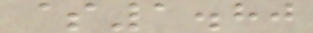$1.80
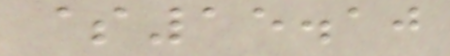$15.10
